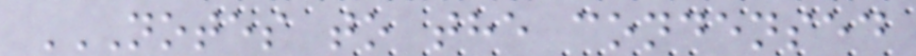NOTES TO THE CONDENSED
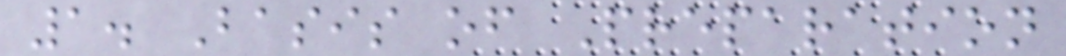1. Basis of Preparation
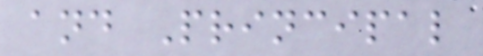and Principal
